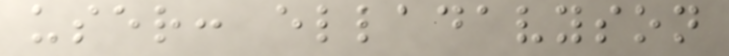user: elladavyson
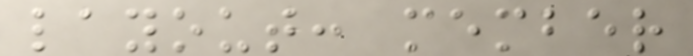layout: member
